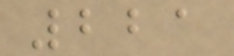221
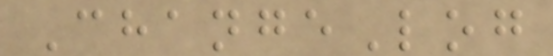ChangeLog
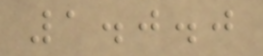1.0.0
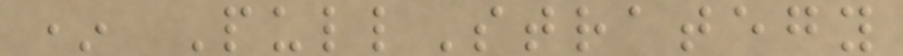* PullStrategy
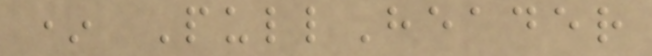* PullHeader
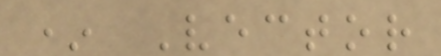* Vector
